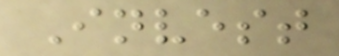Invest
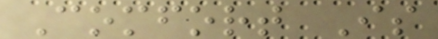Comfort Is
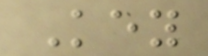Key
